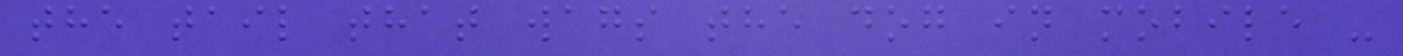the tail that wags the dog in mobile -
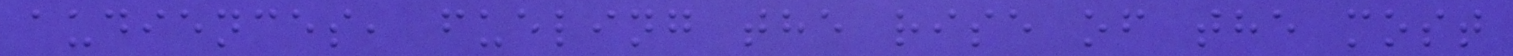audiences, fueling the rise of the most
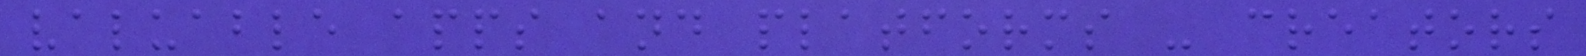valuable apps and platforms - creators
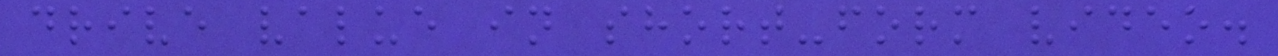drive value in short-form video.
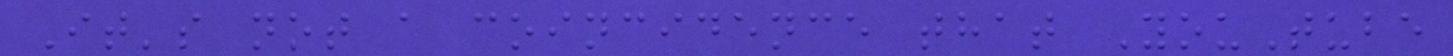It's not a coincidence that YouTube
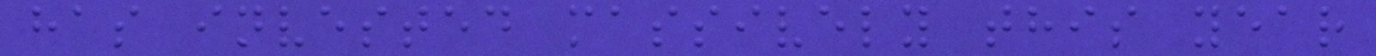has invested massively this year
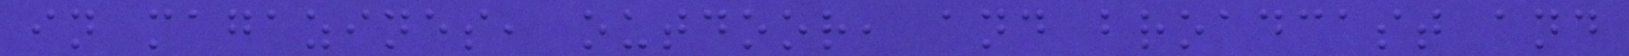in magazines, outdoor, and broadcast and
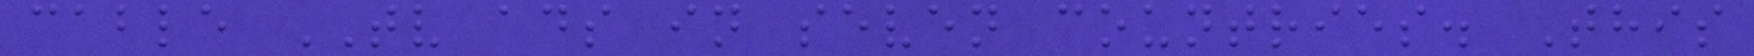cable TV ads in seven countries. This
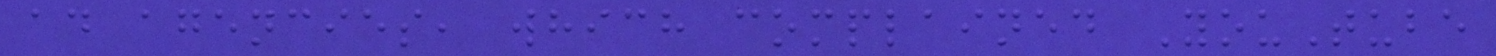ad agencies, which complained YouTube
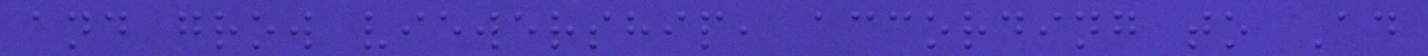and grow viewership, according to Ad
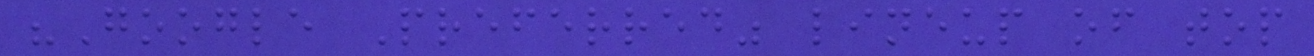"Google Preferred" lineup of top
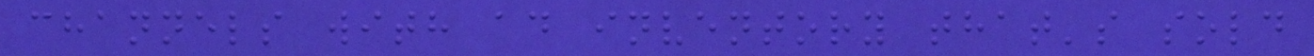channels with ad inventory that's sold
